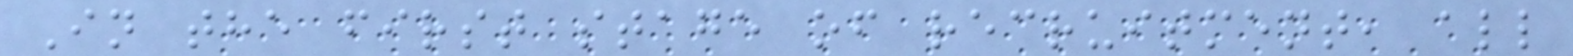In the first stage of recruitment, all
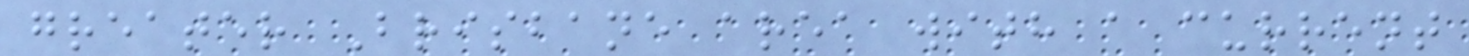greater Brisbane area with a current
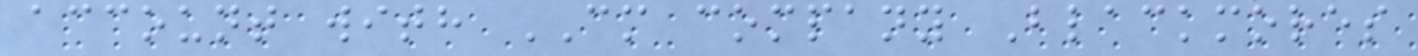account with CM company Blackmores
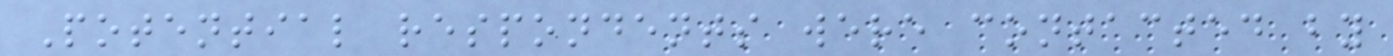Potential respondents were contacted by
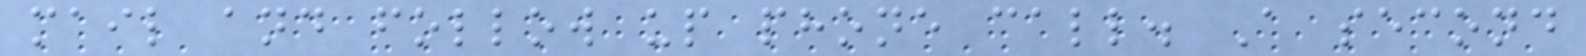mail and follow up phone call. A second
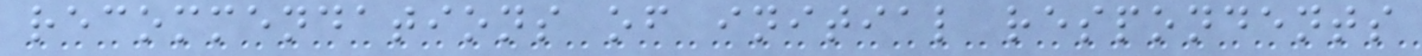recommendations of initial respondents
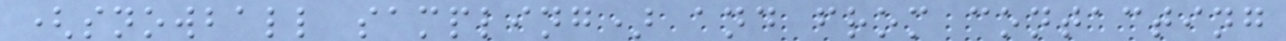(snowball sampling) and from contacting
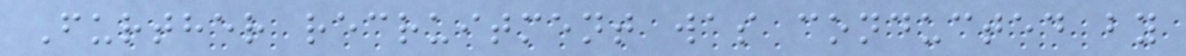Further recruitment was conducted by
